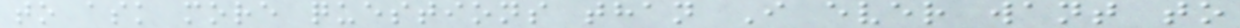to ask more questions than I ever want to
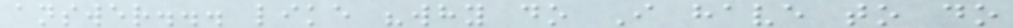answer... like "why do I have to do
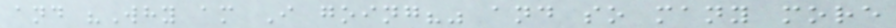and "Why am I going?" and so many more
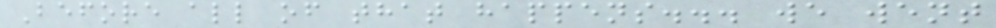Before all of that happens... we went
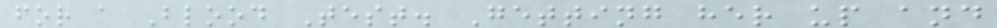for a Blood Test. Getting her up and
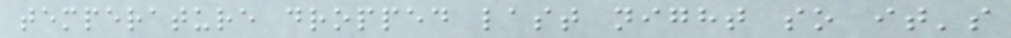temperature dropped last night so it's
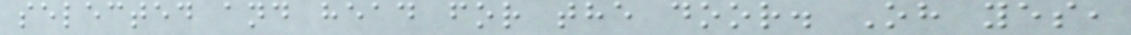selected and head for the door. Oh yes,
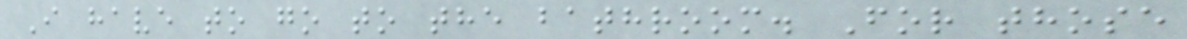I have to go to the bathroom. For those
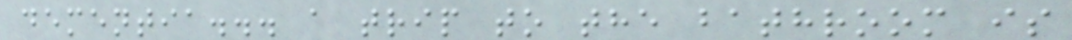dementia... a trip to the bathroom is
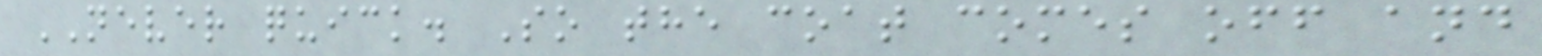NEVER quick. So the coat comes off and
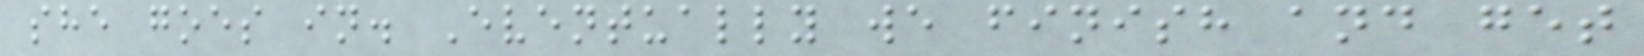she goes in. Eventually we finish and get
